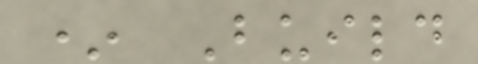* Build
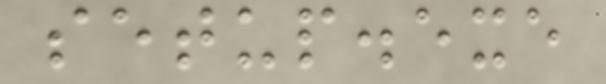setup.exe
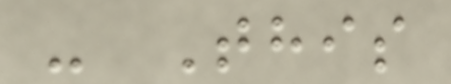- This
